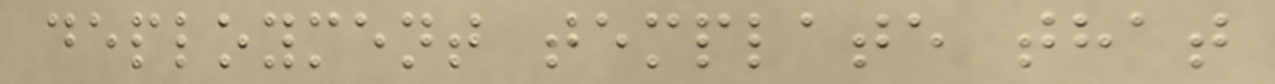deployment template that
